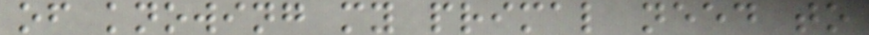of knowing my primal need to
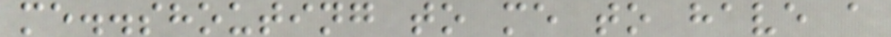me..shouting to me to have a
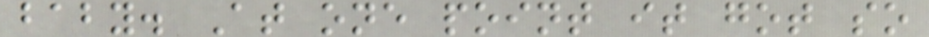baby. At one point it got so
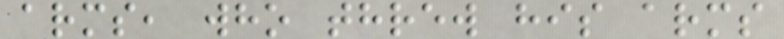arms, who threw his arms
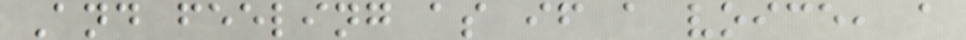And feeling as if a voice, a
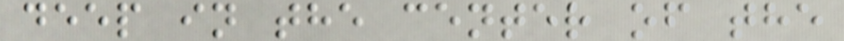deep in the center of the
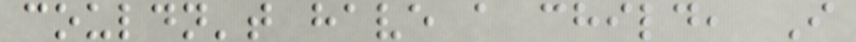couldn't have a child, I
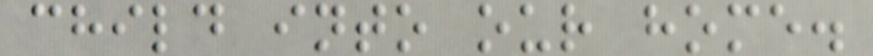child into our home.
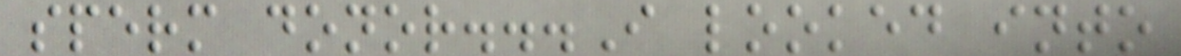sperm donor...I looked into
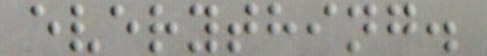everything.
